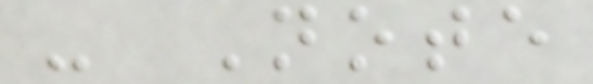- Note
